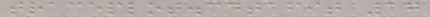traceplot.cdtafit 17
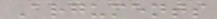Arguments
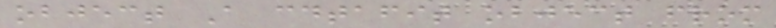object A cdtafit object from
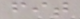fit
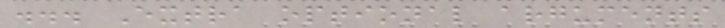... Extra optional arguments
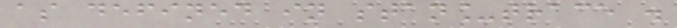as defined in stan_trace .
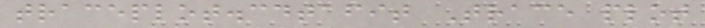traceplot.cdtafit Trace plot
